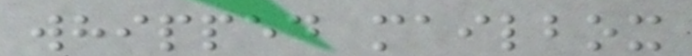whipped mailbox
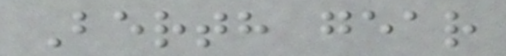Berth gear
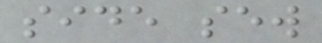side sew
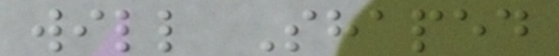will Shaped
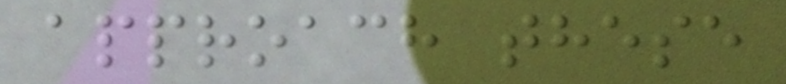approach these
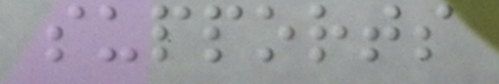supports
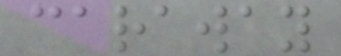caraway
